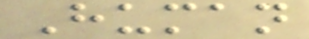Human
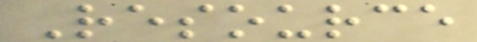Resource
